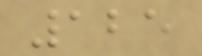125
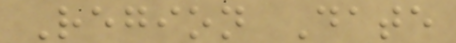Region Date
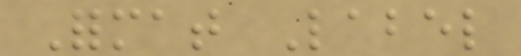Format Label
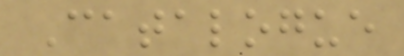Catalogue
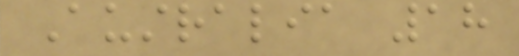Australia 18
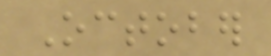October
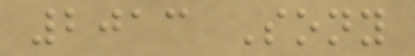2013 Sony
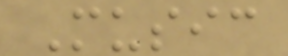Music
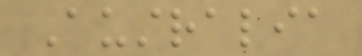Australia
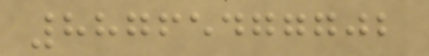88765477702
